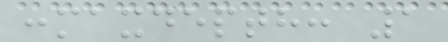:maxdepth: 1
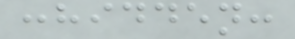:hidden:
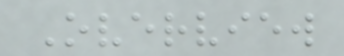Overview
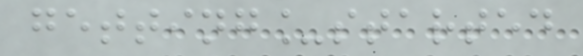getting_started
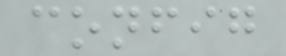config
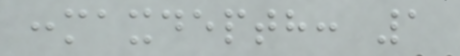:maxdepth: 1
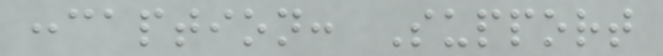:caption: Support
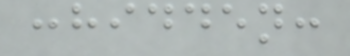:hidden:
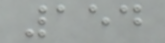154
